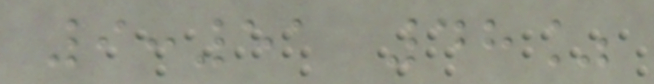9:51 48%
